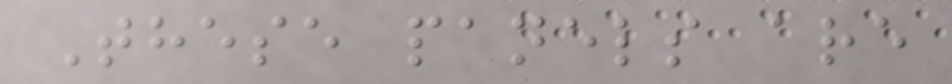These panels are
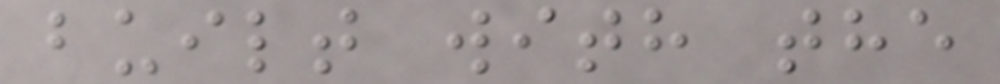built with the
